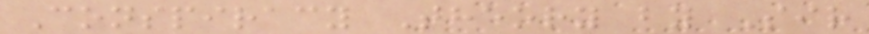Conspiracy Theory by Sir
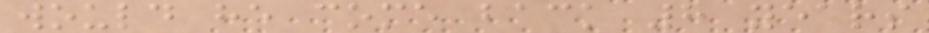would he come back 8 years
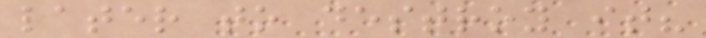later to destroy it?
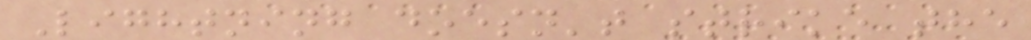Lightning doesn't strike the
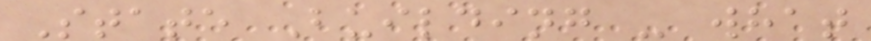State Building - what
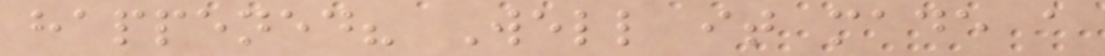happened? Well it made a
